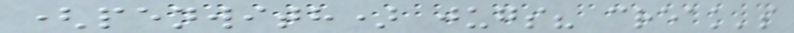(penwith) jugs? creak's
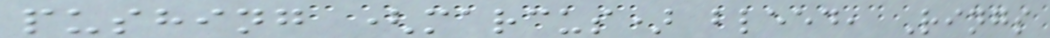pushing (marcus) bleed, Rings
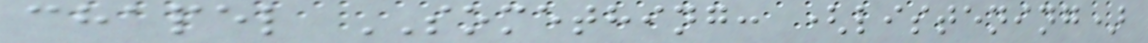chapel SOMETHING: (listening)
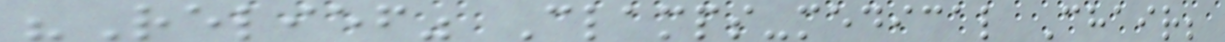"Relief" Clamps-medical Chair;
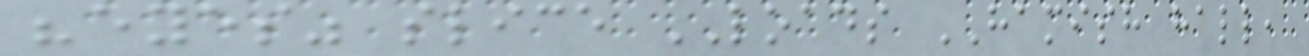"eyes" slice LOADS HAMISH hall,
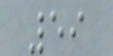59
